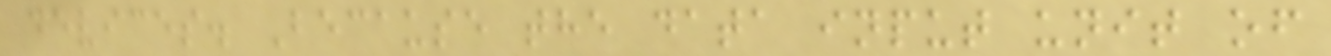devices. Because the data input unit of
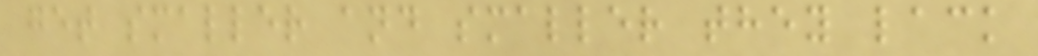get smaller and smaller they lack
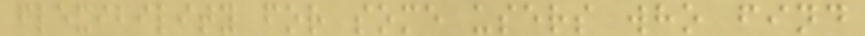flexibility for some users who find
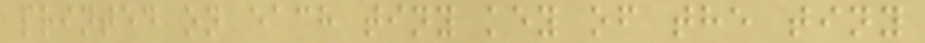printed on each tiny key of the tiny
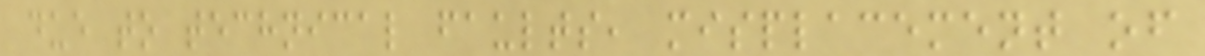due to technical faults, misplacement of
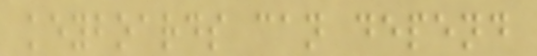keyboards can depend
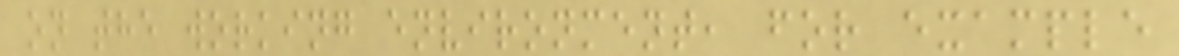on the working environment, for example
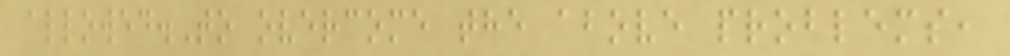allowed.To overcome the above problems,
